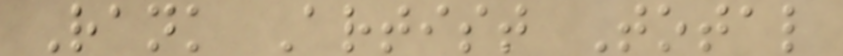Rank Artist Total
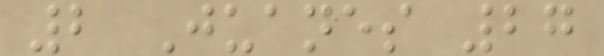2 Juanes 27
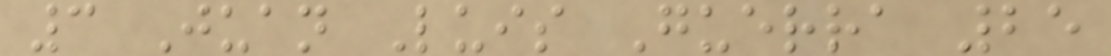3 Juan Luis Guerra 25
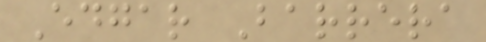Edgar Barrera
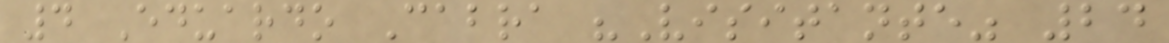4 Eduardo Cabra "Visitante" 24
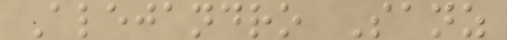Alejandro Sanz
